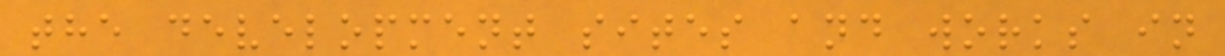the development sites and works in
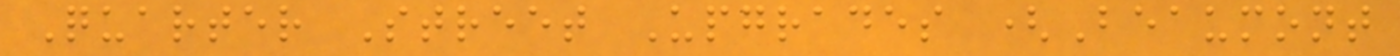Quarter Street Upgrades (Beaumont
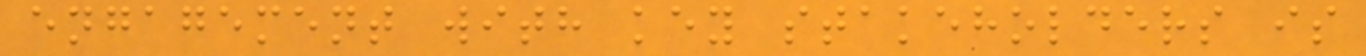engagement with key stakeholders is
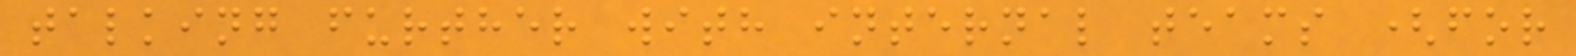talking further with internal teams (for
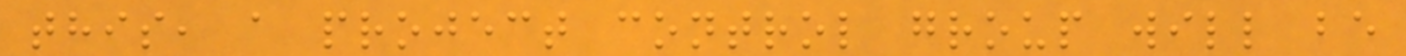this, a project control group will be
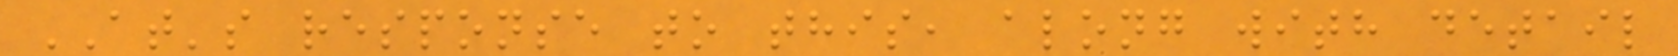AT's response to this, along with detail
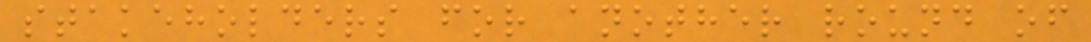stakeholders for another round of
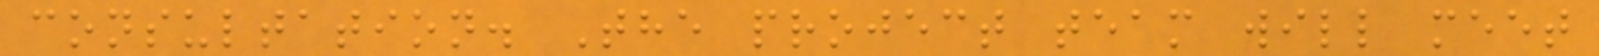consultation. The project team will meet
